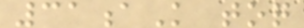31aK toq
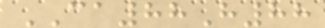CA88H88
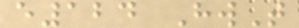e124 HwT
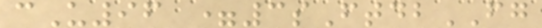cU96 =3sFtdbFG
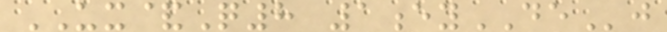UX&Q8 1eyDEj
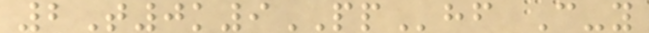2T0k9PPhf C-y
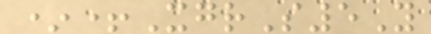*+XgrS5Y
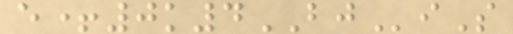e+0k4BJiS
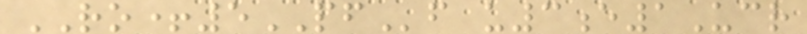RO+5PFf u3e1Ucr
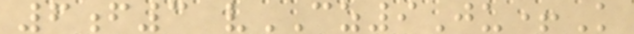6f3 vCZ9Ju+K
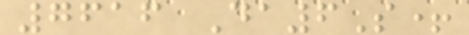7616 Da6S+
